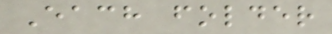Each folder
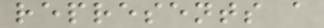represents a
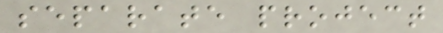separate project
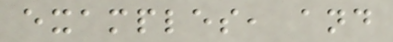examples, and
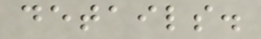details.
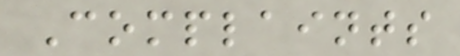Complaints
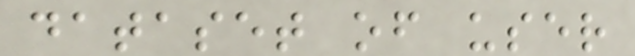dataset of user
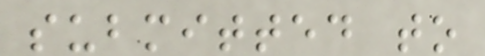submitted to
